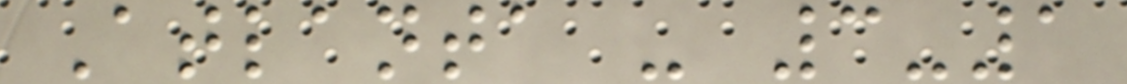Atlanta - 3-1
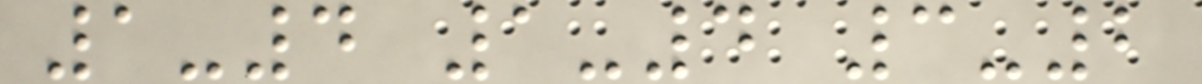1-4 1-4 3-2
